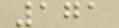171
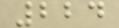224
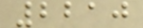2210
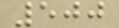500
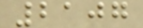2107
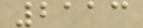2113
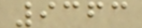9363
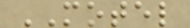MOTEL
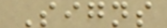Signs
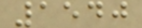1540
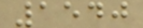1540
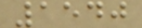1540
